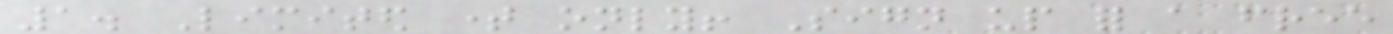1. Limited time only! Sign up for a free
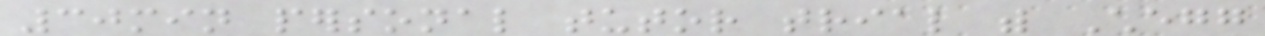30min personal tutor trial with Chegg
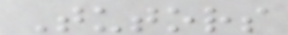Tutors
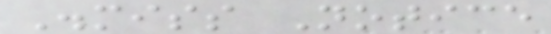Dismiss Notice
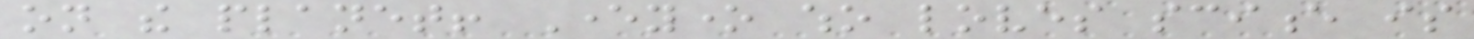on the planet! Everyone who loves science is
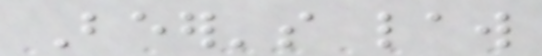Beer's law
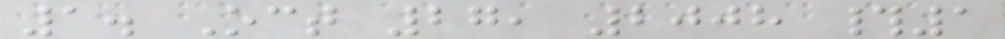1. Oct 27, 2008 #1
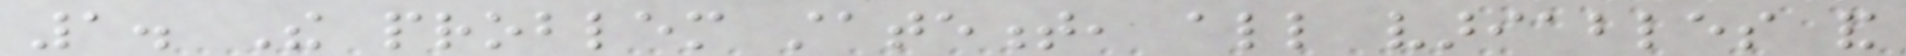1. The problem statement, all variables and
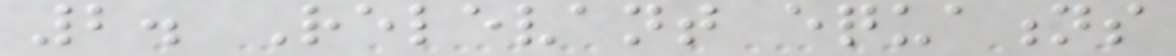2. Relevant equations
